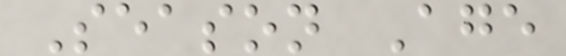Season Age
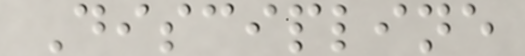Discipline
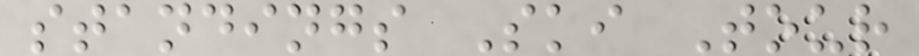standings Ski Tour
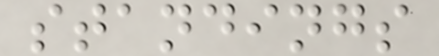standings
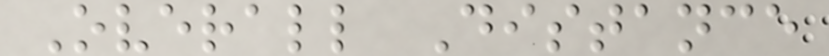Overall Distance
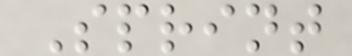Sprint
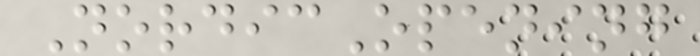NordicOpening
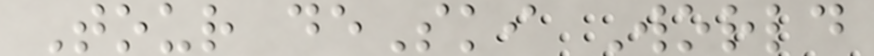Tour deSki World
